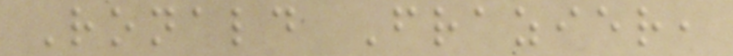Ronald Frazier,
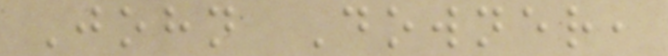John Downer,
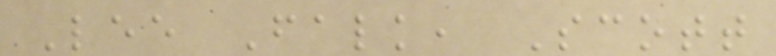Lee Falk, Scott
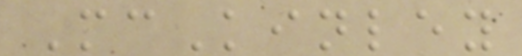McKinley
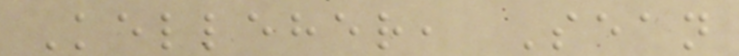Kelleher, Sean
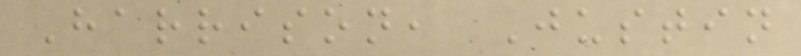Harrison, Justin
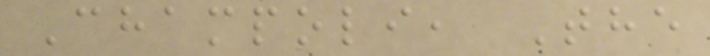Champoli, The
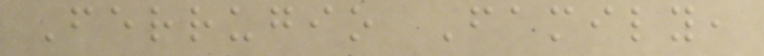Ferrugio Family,
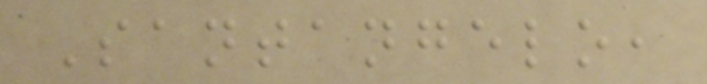Santangelo,
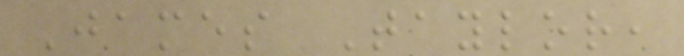James Taylor,
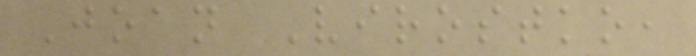Joan Virostko,
